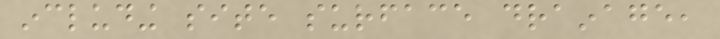including site surface drainage,
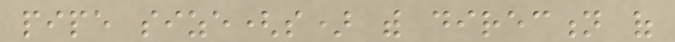pipe size(s) with direction of
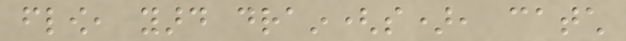flow, yard drain(s), catch
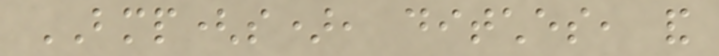BMP(s), ditches, and
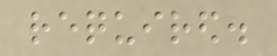required.
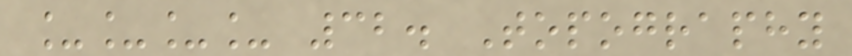____ 32. Topography
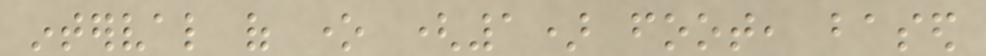interval of one (1) foot, based
